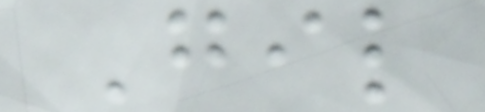Gil
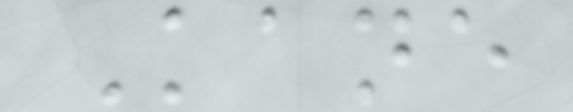Kane
